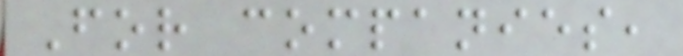For companies,
